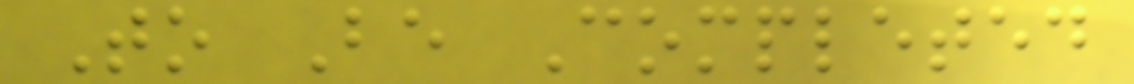To Be Completed
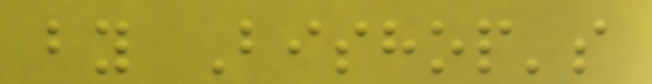by Bishop's
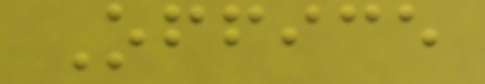Office
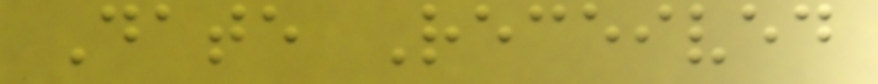Date Received
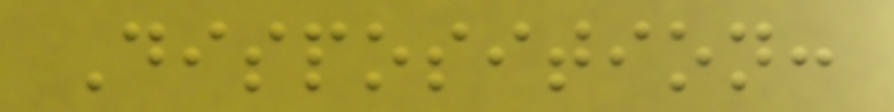Disposition:
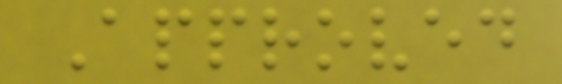Approved
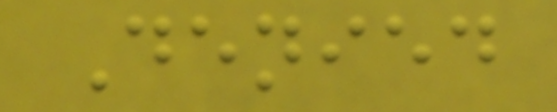Denied
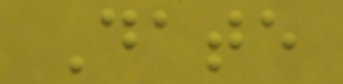Date
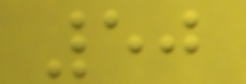50
